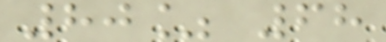80% 68
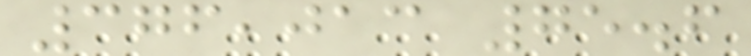376,013 75.6
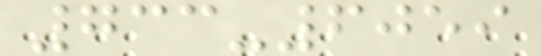733-6059
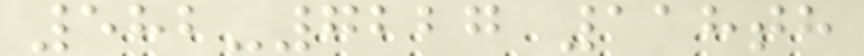582-7227 118th
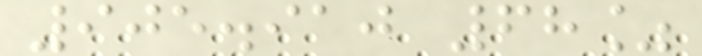905.910 68%
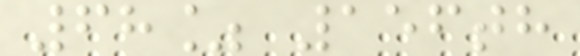68% 156th
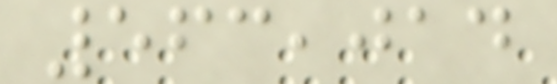563,014
